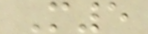M5
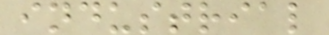industrial
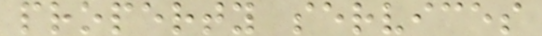property services
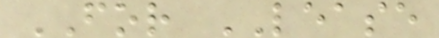FOR LEASE
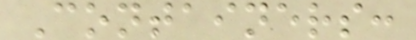Containers:
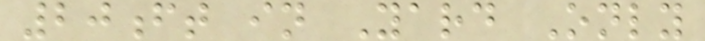20ft in Yard Only
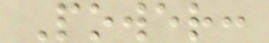Power:
